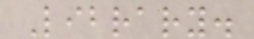Library.
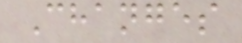Changes
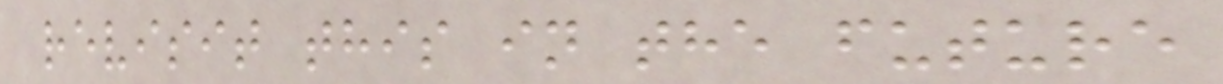revisit this in the future
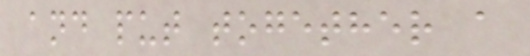and put together a
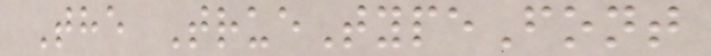The TrueTypeFont
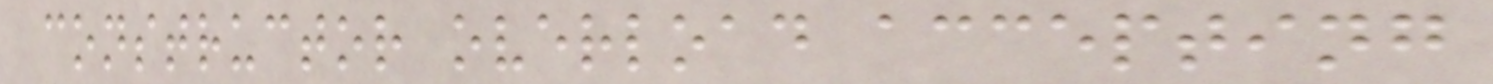constructor overload accepting
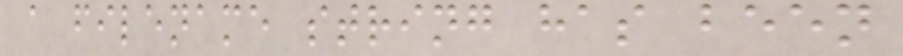a filename string has been
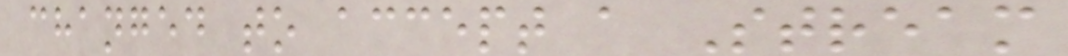changed to accept a Stream
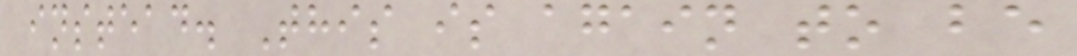instead. This is again to be
